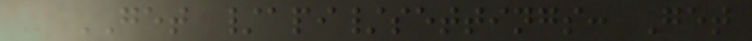- GET /api/settings: Get
